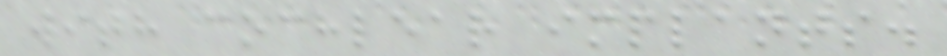with cochlear implants.
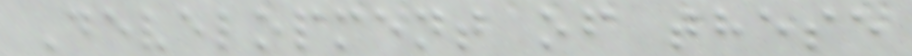Development of these
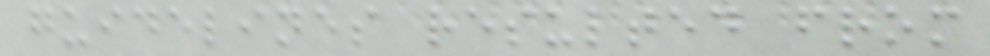guidelines resulted from
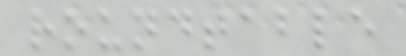roundtable
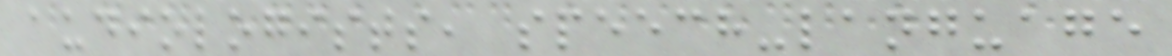audiologists, speech-language
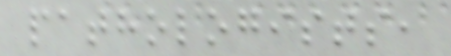pathologists,
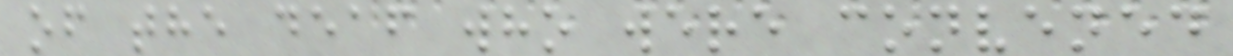of the deaf who were convened
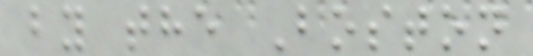by the Boston
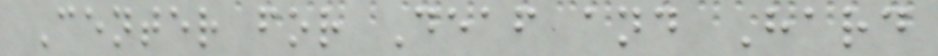Center for Deaf and Hard
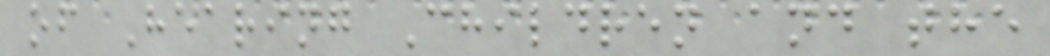of Hearing Children and the
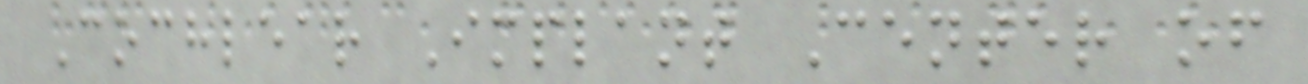Cochlear Implant Center of
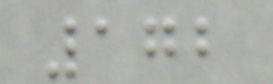172
